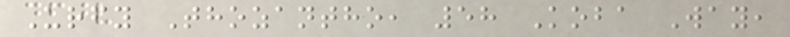Urfy Thozantho, 58 Koba Way,
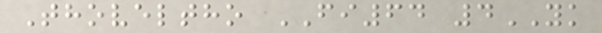Thoveltho FI64 4YK
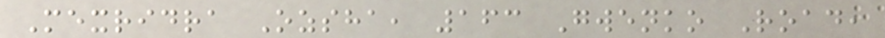Mexridra Ozsha, 163 Gwenko Road,
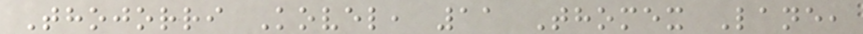Thojorri Kovel, 11 Thomex Lane,
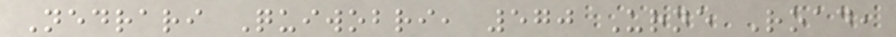Nedrari Quiwobri, 570 Urne Road,
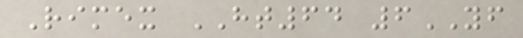Rimex HT64 6YF
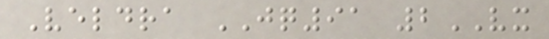Veldra JQ91 2VX
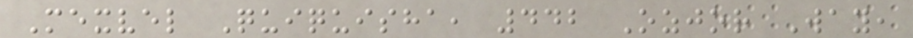Mexvel Quiquisha, 442 Ozjor Way,
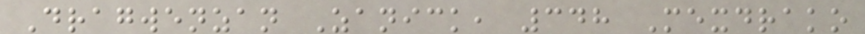Dragwenzan Zanick, 348 Mexdrako
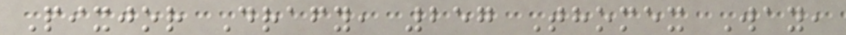Pixjor Drafy, 257 Thomex Way,
